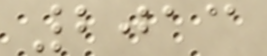2013
